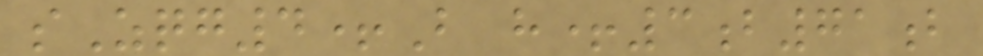sZqg4+B h+3b71b
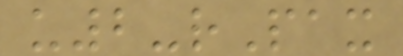u2-rPax
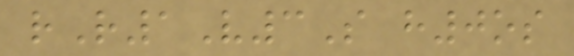rR1V3S h0os
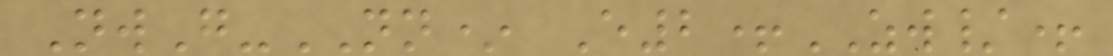NwG-NN* E2+ZW/+
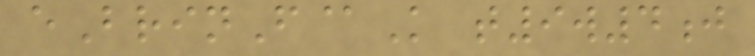eBrinF@K t9w4j
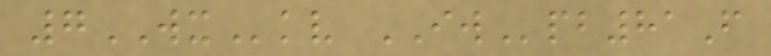7WXkv IWpb81F
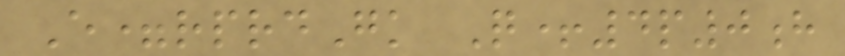E=rprdGk Q+4p0h
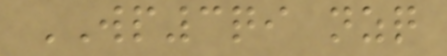WP3qi nzq
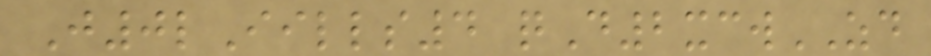J0lIills4 qD2xcwZD
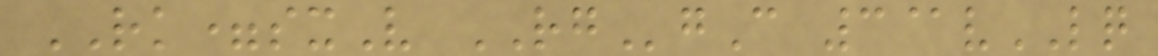RK=sxV RGgC 3@vLQ
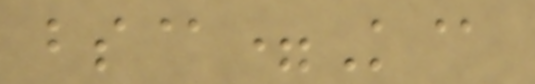bs@=K@
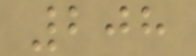208
